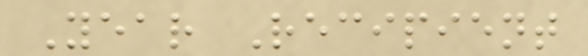Year Recipient
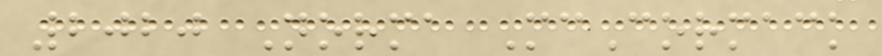2020 Norma McCormack
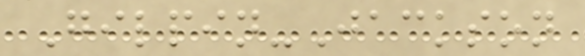Gilpin-Jackson
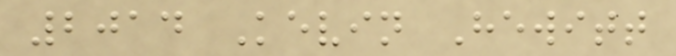2014 Kevin Hewitt
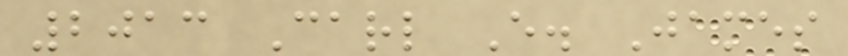2013 Carl E. James
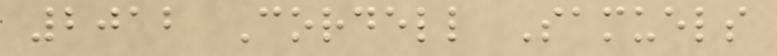2012 Cordell Samuels
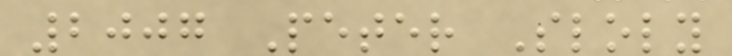2007 Peter Sloly
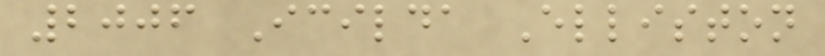2006 Icilda Elliston
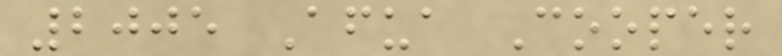2005 Afua Cooper
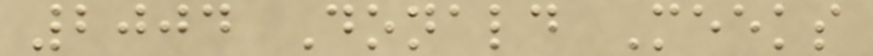2004 Donald Meeks
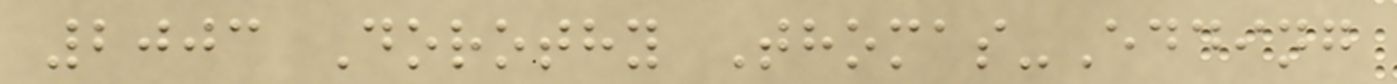2003 Dorothy Thomas-Edding
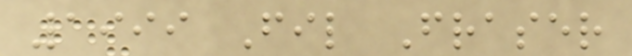1999 Fil Fraser
